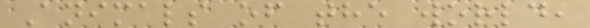Animals of the world,
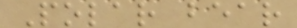Polar bear
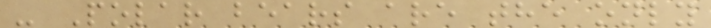- Polar bears are the only
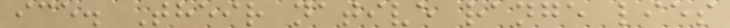ice. Their native range lies
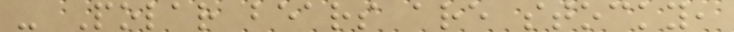- Polar bears are stocky,
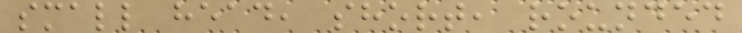small head, short, rounded
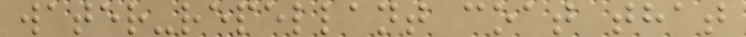water-repellant coat that
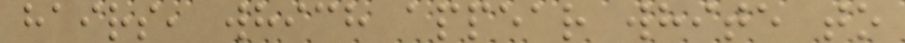hairs, which appear white to
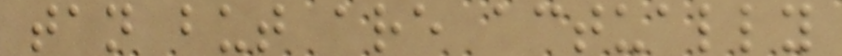tan but are actually
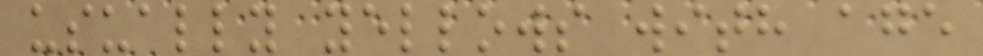usually yellows with age
